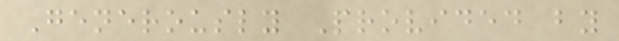Generously Provided by
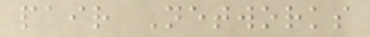pair Networks
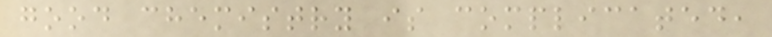good chemistry is complicated,
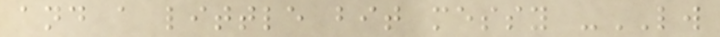and a little bit messy -LW
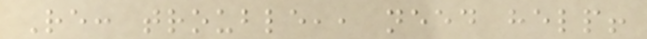Re: trouble,, need help!
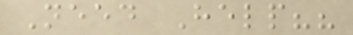Need Help??
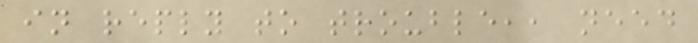in reply to trouble,, need
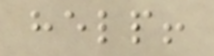help!
